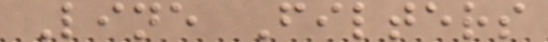Line Filters
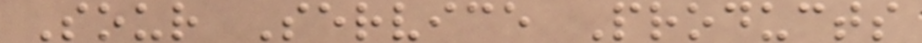Sour Service Products
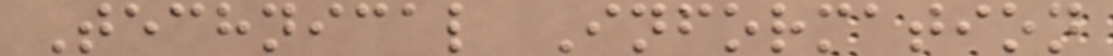Technical Information
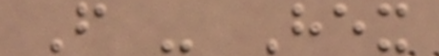F - Hex
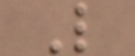L
